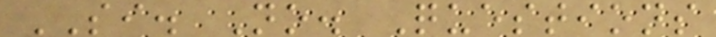SI. No. Questions
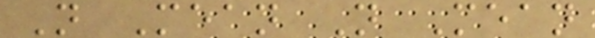N Mean N Mean
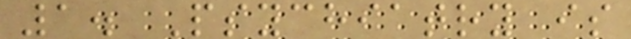1. Psychiatry is
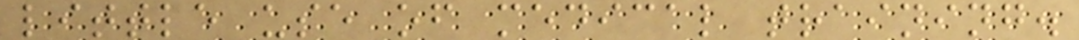little use of medical training.
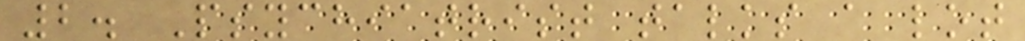2. Psychiatrist talks a lot
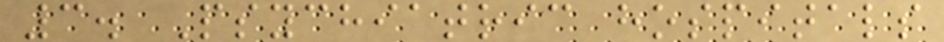3. Psychiatric hospitals
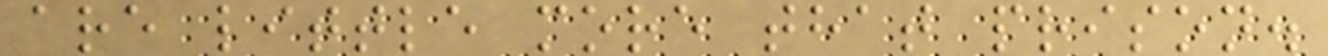are little more that prison.
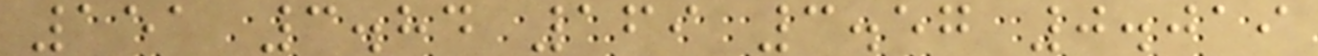151 3.84 169 3.57 0.019
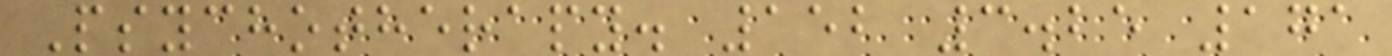Psychotherapy. 152 3.25 171
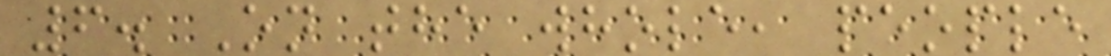6. On the whole, people
